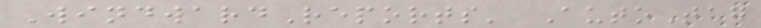WindwardReports' AutoTag
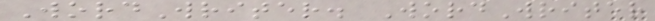WordWriter. WordWriter
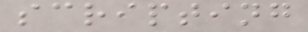scripting
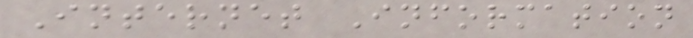Internet Information
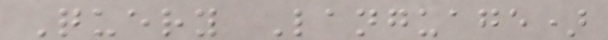Query Language)
